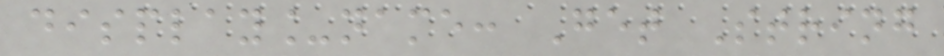display_name: Get String
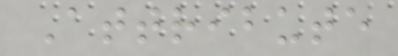Attribute
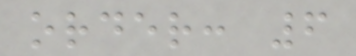order: 6
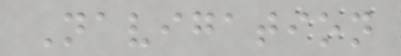Navigation
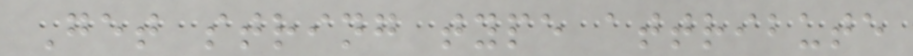Get string type attribute
